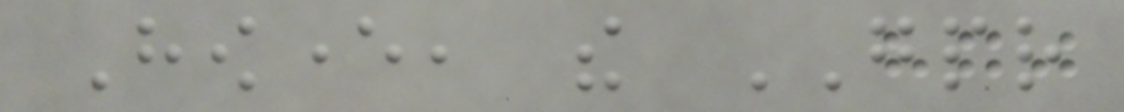However, the GPR
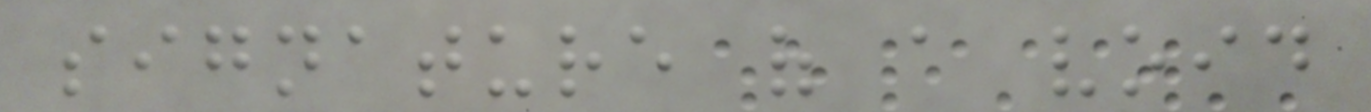signature of a void
